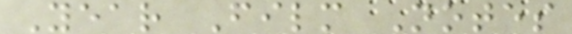Year Film Notes
